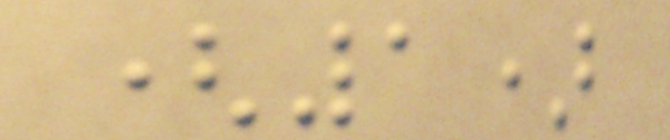(1)
